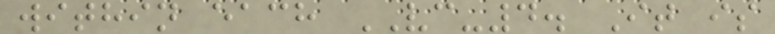within each VC-4. It is
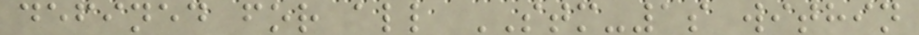defined for all STM-1s within
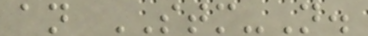an STM-N.
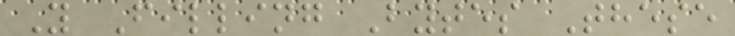Y Filling Bytes These
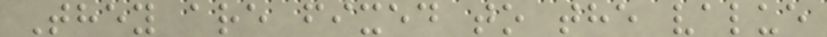They are fixed to the value
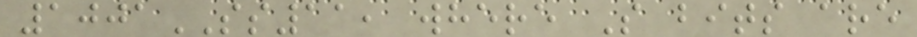1001SS11, where S bits are
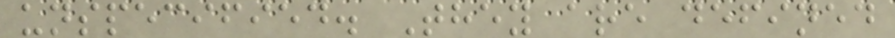unspecified. They are defined
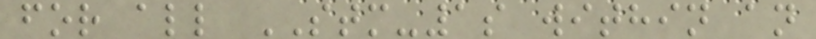for all STM-1s within an
